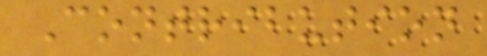Contribution
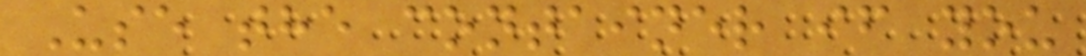Use the container if you
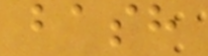bash
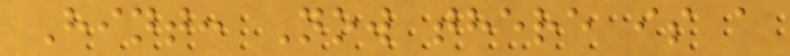Hint: Now there is a
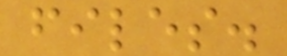files.
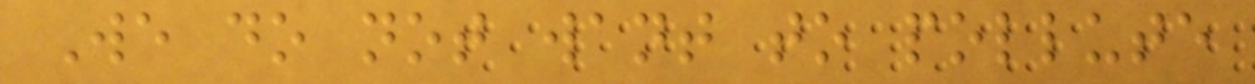We do not want to pollute
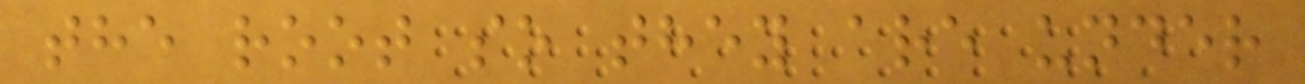the root so they are under
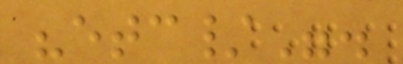"etc/".
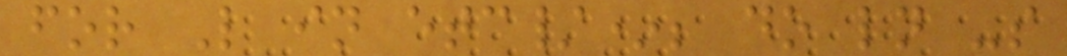for L in etc/*; do ln -s
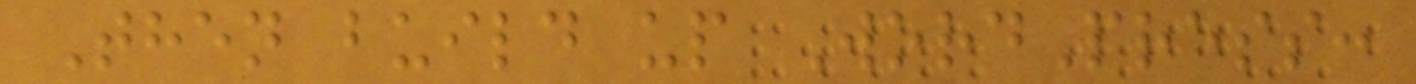Then build up WordPress:
